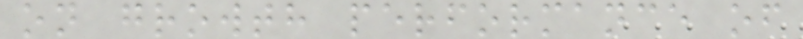on growth performance of
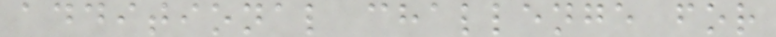additional challenge for
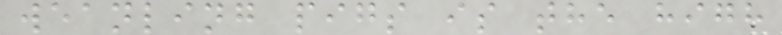weanling pigs is the high
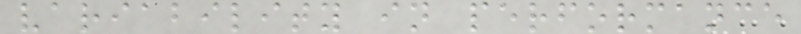variability in performance
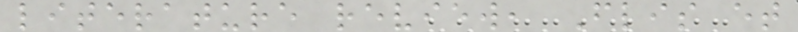literature review, Flis et
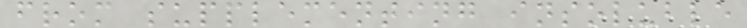from supplementing insoluble
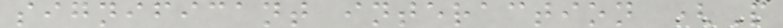significant interaction (P
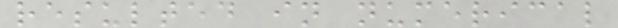resulted in numerical
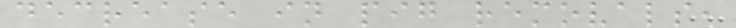decrease in pig removals,
